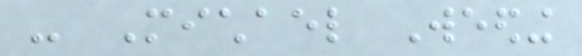- Michael Weeding
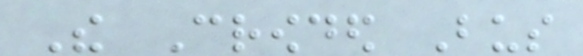The Crowded Bus
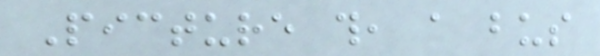Picture this, a bus
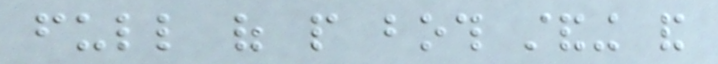full of people both standing and
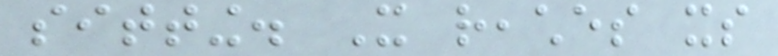sitting. It reaches its
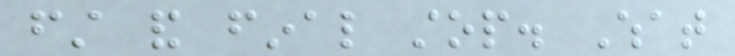first and final stop. What
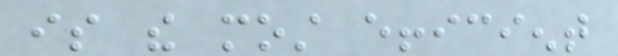is the most efficient
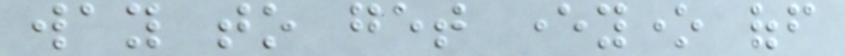way to get everyone off
